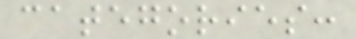categories:
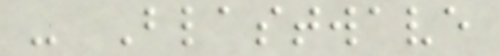- Blastwave
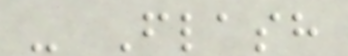- Flash
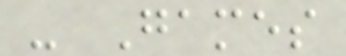- Games
